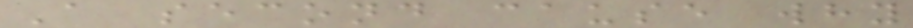A second cause why
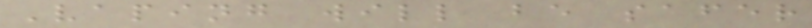Vaping will be safer
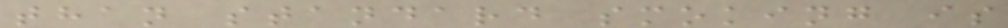than standard smoking is
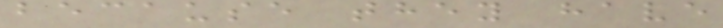because they have
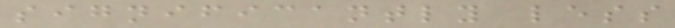significantly less
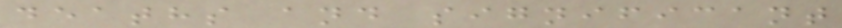deaths and significant
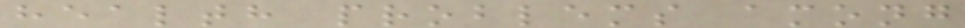health problems among
